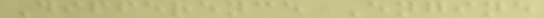Difference Engine
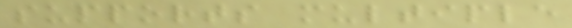supports multiple
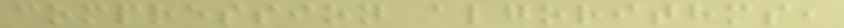compression algorithms,
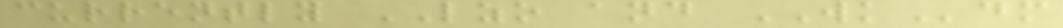currently LZO and WKdm
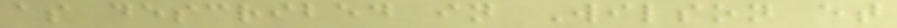as described in Wilson et
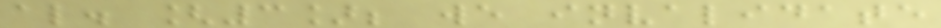al. [3]; we invalidate
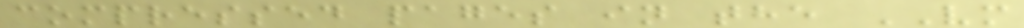compressed pages in the VM
